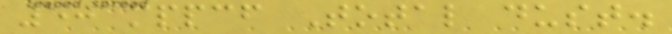50 mppcf Total dust.
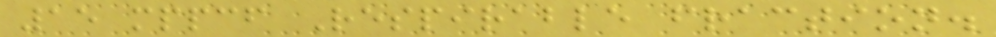15 mppcf Respirable fraction.
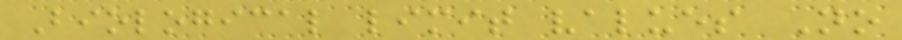Biological limit values No
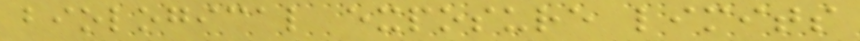biological exposure limits
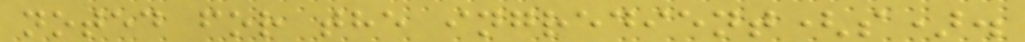noted for the ingredient(s).
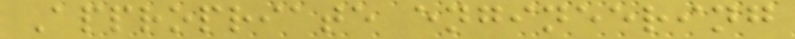Appropriate engineering
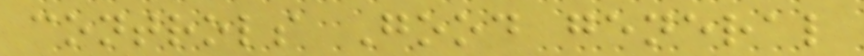controls Good general
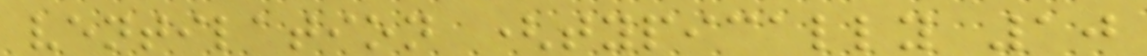ventilation (typically 10
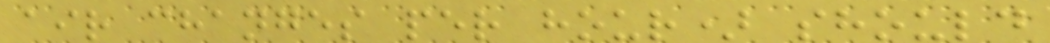air changes per hour) should
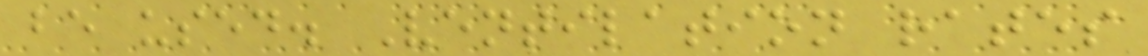be used. Ventilation rates
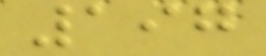197
